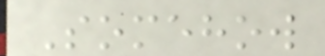Somehow
